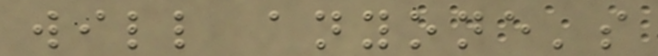will anyone's
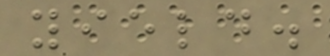yield.
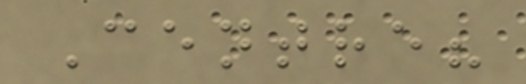Centre?
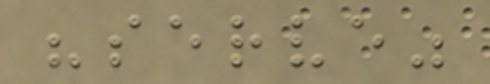"serve"
